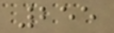255
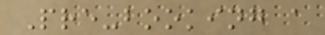Pre-booking a
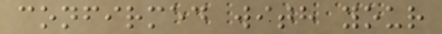confirmed with your
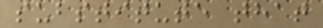substitute that
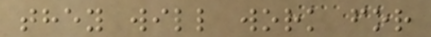they will work for
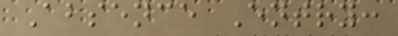Absence Entry:
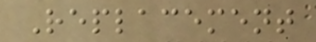Replacement
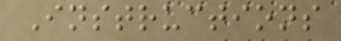Instructions
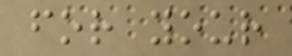for your
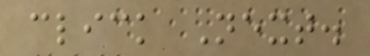click Next.
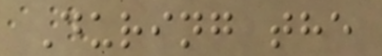During the
